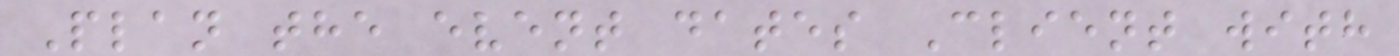Plan the event dates Client with
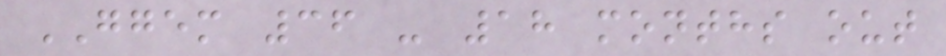GGEM 36 - 18 months out
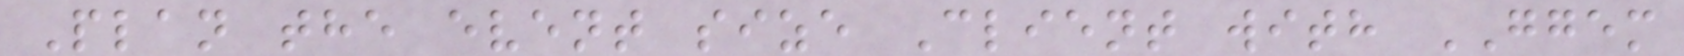Plan the event size Client with GGEM
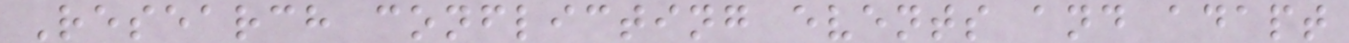Research conflicting events and adapt
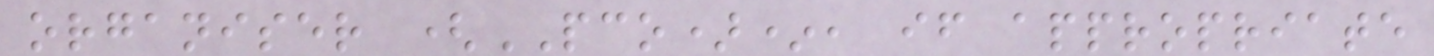organiser (PCO)*, if appropriate
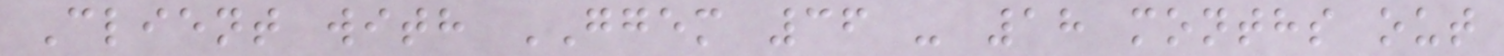Client with GGEM 36 - 18 months out
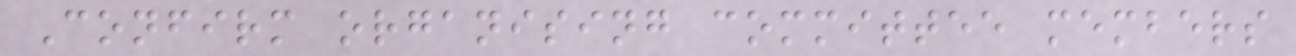Confirm organising committee members
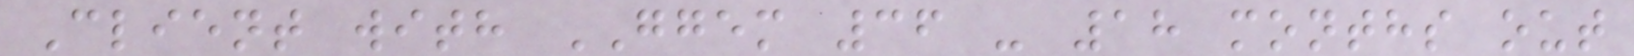Client with GGEM 36 - 18 months out
